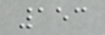153
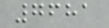7681
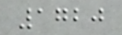1720
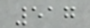517
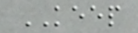KEEP
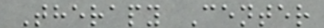Therapy Center
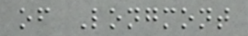of Longmont
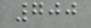700
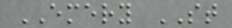EMERY ST
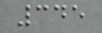345
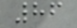86
